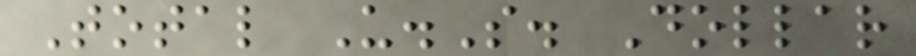Total U.S. Dollar
